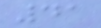41
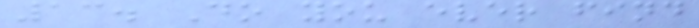13. Do you ever find
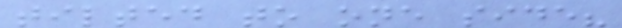tilted to one side?
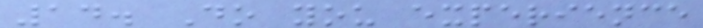14. Do you experience
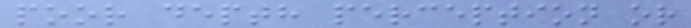poor depth perception or
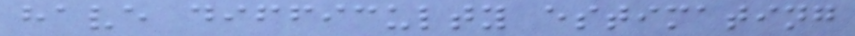have difficulty estimating
